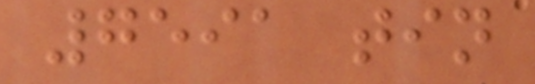7591 tin
